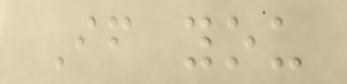If you
